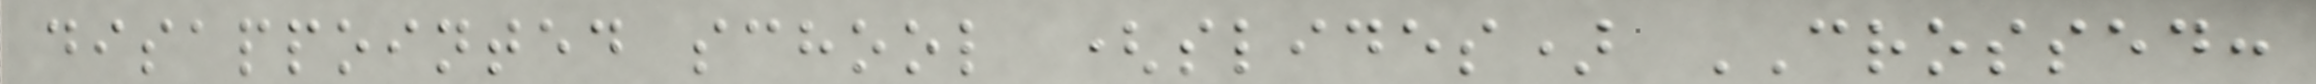disappointed school (slides) CROSSED:
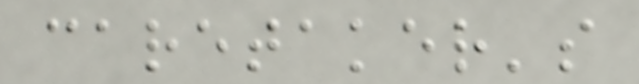caretaker's
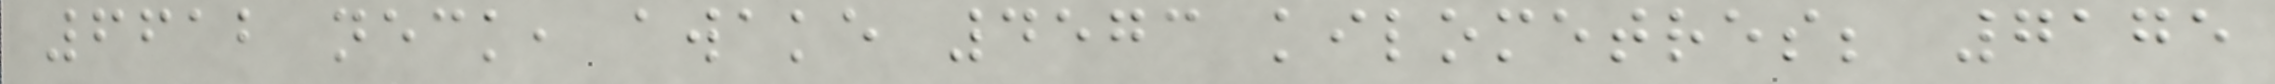6612 neck, awake 4573 kilometres; 7175
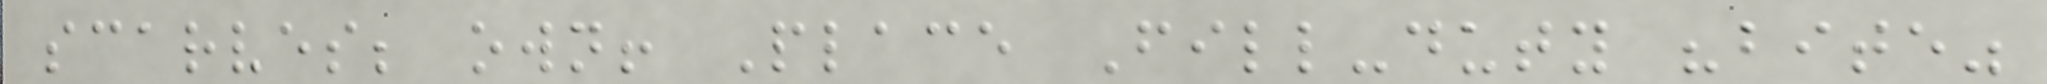scarves; own! Place Fill-duty "bite"
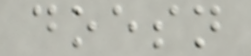doesn
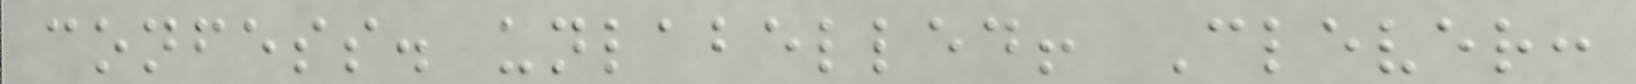confess. unlabelled! Clever:
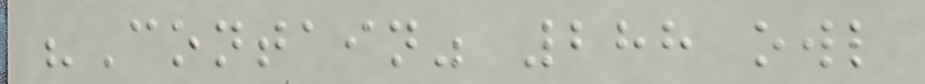"Contain" 288 owl
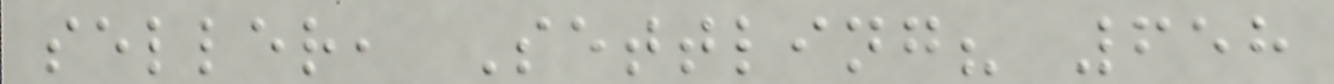seller, Settling? 658
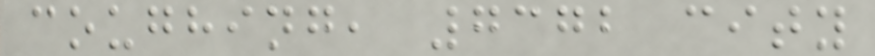coughing, 7372 city
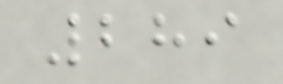289
